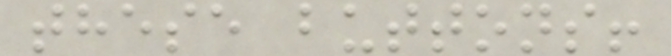these buttons!
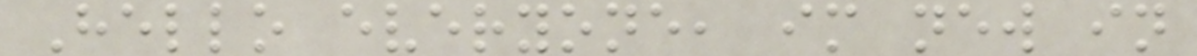Hello everyone, im new in
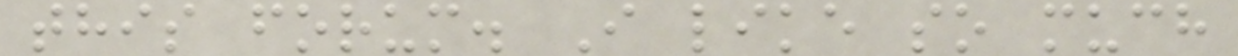this forum. I like so much
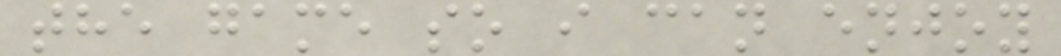the game so i can enjoy
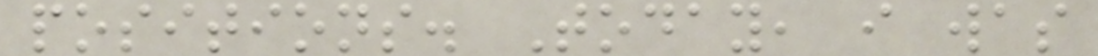positions. Today, i was
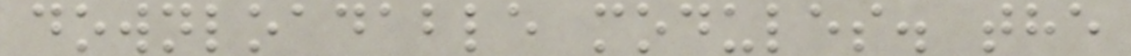downloadable modules. the
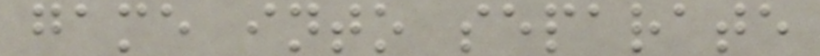game into separate
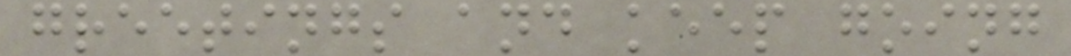greetings and keep going
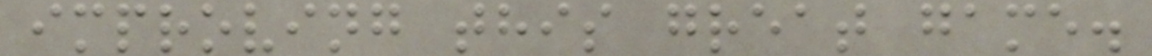improving this great game.
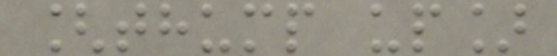[thump up]
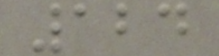124
